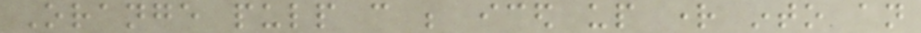Orange pulp can be iced up right into an
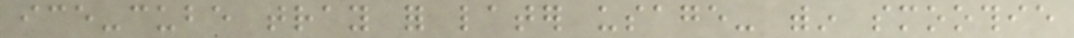ice-cube tray for later usage- within smoothie
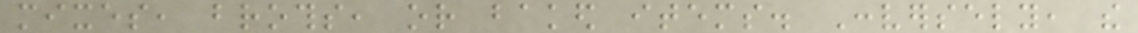mixes, broths, or baked items. Conversely, the
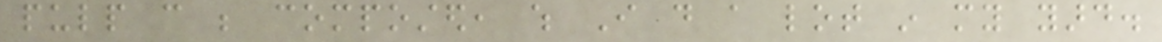pulp can be composted, which I do a lot in my yard.
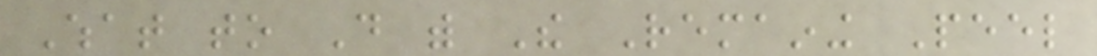What to Do with The Remaining Peel
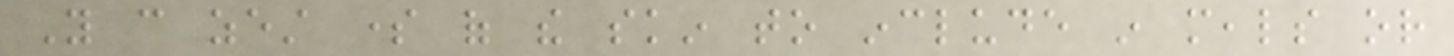You can zest some of the skin to include in meals or
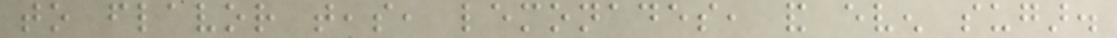to flavor teas, lemonades, and even sugar.
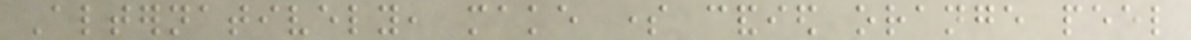Alternatively, make some candied orange peel
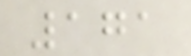171
